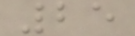25
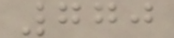770
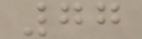77
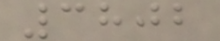3802
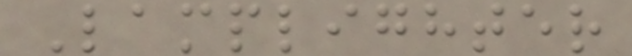Lamplighter
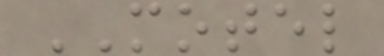MOTEL
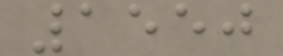1550
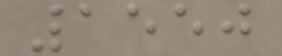1550
